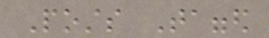Posts Tagged
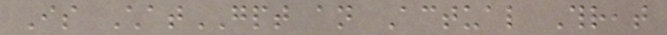Is ChatGPT an Actual Threat
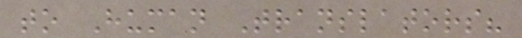to Human Translators?
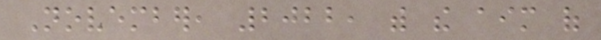November, 2022, with the aim of
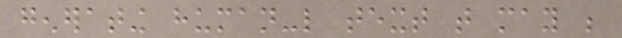generating human-like text that may be
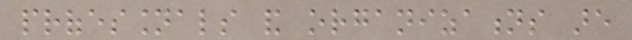professionals and organizations are
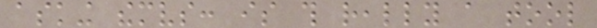asking themselves: is this really a tool
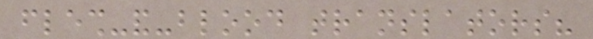flesh-and-blood translators?
